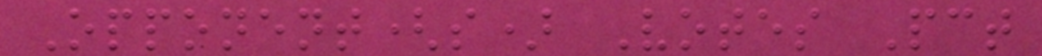Opponent(s) Votes Pct
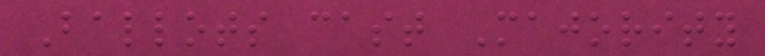Ballots cast Majority
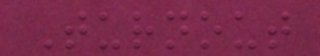Turnout
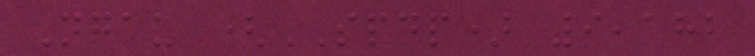Ngau (SPDP) 9,182
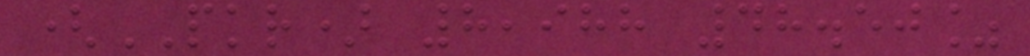(PKR) 8,988 48.50%
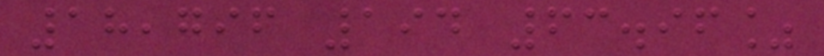18,796 194 63.96%
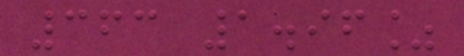363 1.96%
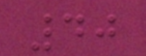40
